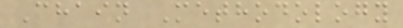Chain Methodology
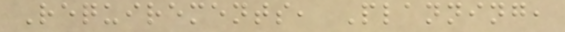Requirements, Planning,
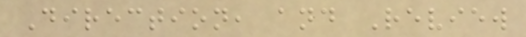Direction, and Review
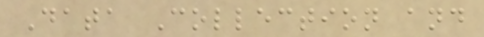Data Collection and
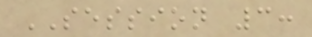SESSION 3:
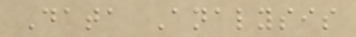Data Analysis
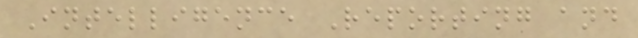Intelligence Reporting and
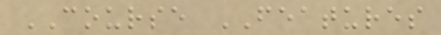COURSE FEATURES
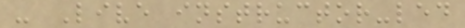- Live instructor-led
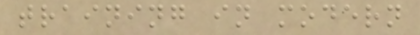training in modern
